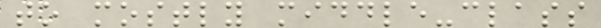to mostly middle-class
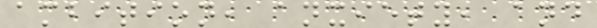ambition, anxiety, and
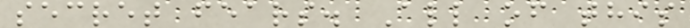secret fears. All of this
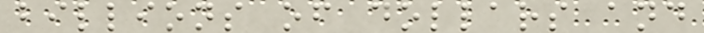billions of dollars and
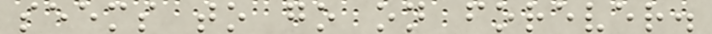seems to go on forever.
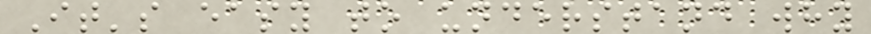It's easy to understand why
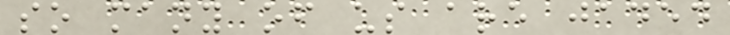so many of us are jaded
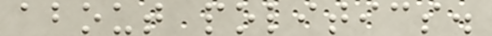about politics.
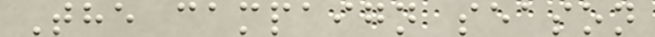The campaign season
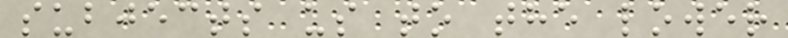subjects us to the lower
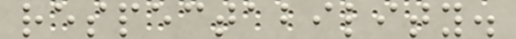respectability.
